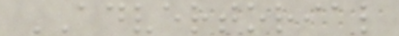ADVERTORIAL
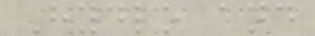Hydlo and
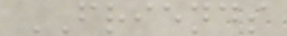FRIENDS
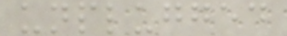unplugged
